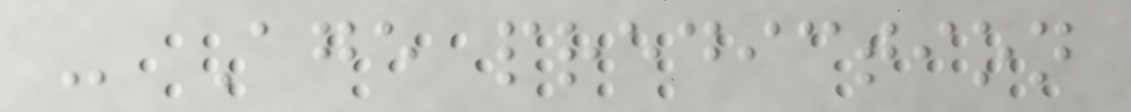- Age prediction
